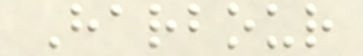Harbour
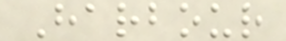Harbour
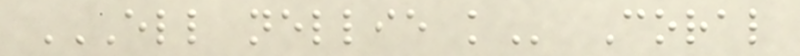ELL NELLIE K Coral
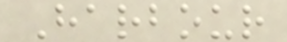Harbour
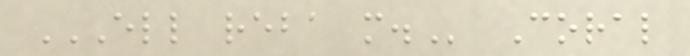ELL REBA M. Coral
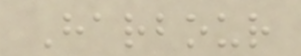Harbour
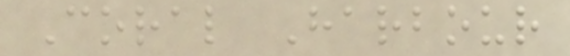Coral Harbour
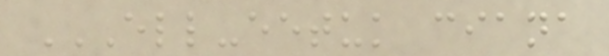ELL-EETUK CIANA
